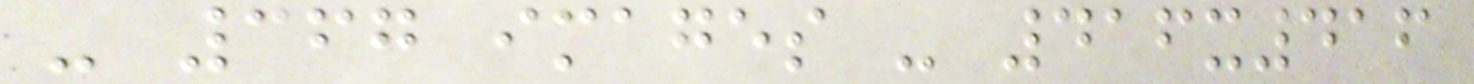- 367 images - 416x416
